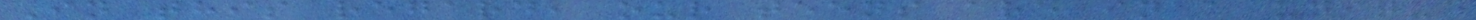In this regard, our teens are in a unique
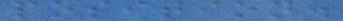position.
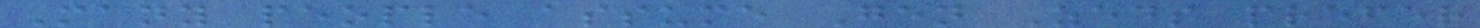Many people assume Gen Zeds prefer
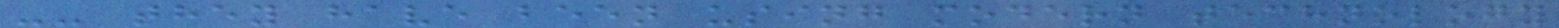-- they have been using modern technology
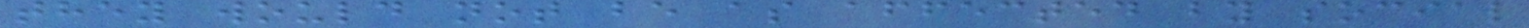they would not be as affected by social
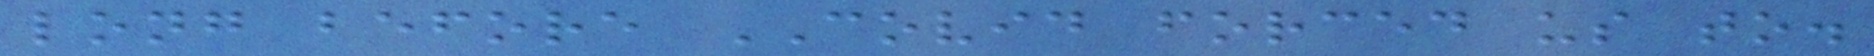long before COVID forced us to.
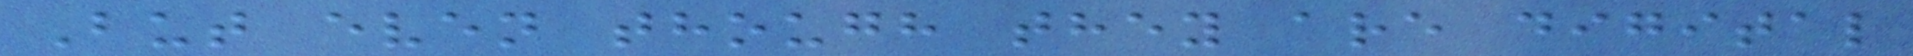But even though they are digital
